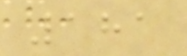181
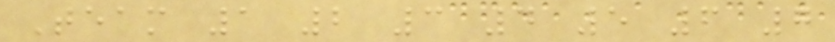Team 1 2 3 4 5 6 7
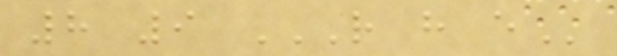8 9 R H E
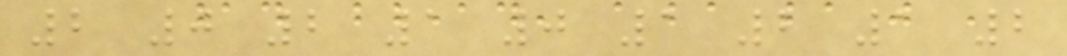2 0 2 1 0 1 2 1 2
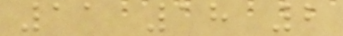11 18 2
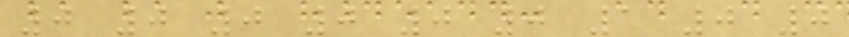0 0 0 0 0 0 1 0 0
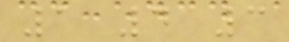1 4 3
